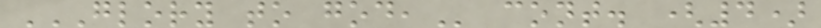GLORY TO GOD, cont. (4)
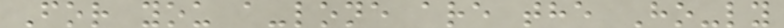For you a-lone are the Ho-ly
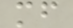mf
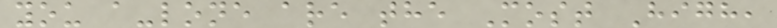you a-lone are the Most High,
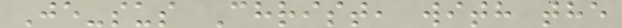Je-sus Christ, with the
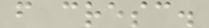f cresc.
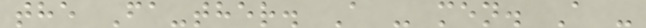the Fa-ther. A - men. A -
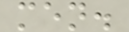men.
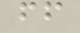ff
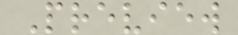Preview
